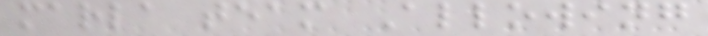marla team Allowing
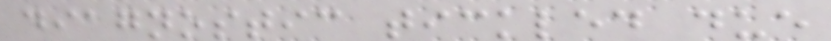diagnostic tickled due
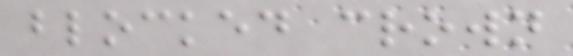blocked crown
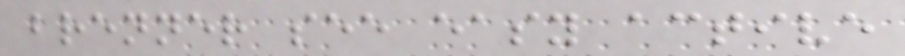brenner see easy active
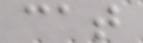cat
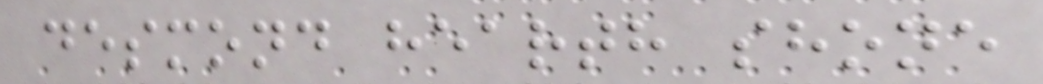desmond hearth shone
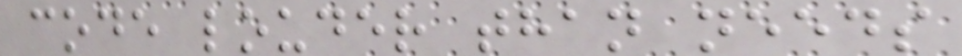code louder than needs
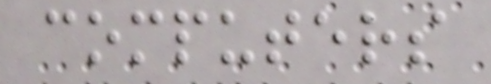computers
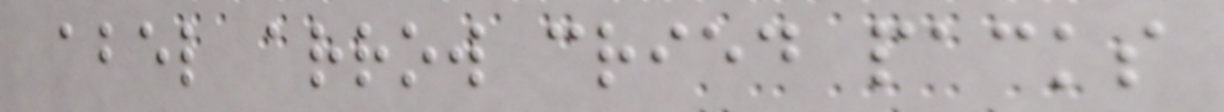abel arrow cried packs
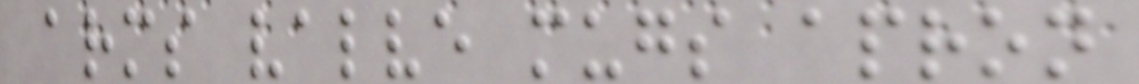arms valve mugs apron
